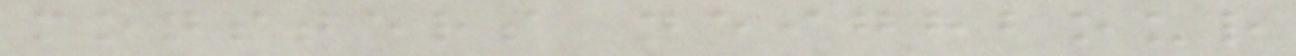monsters neighbour
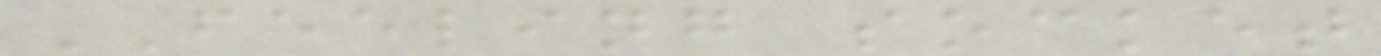FEELING socket
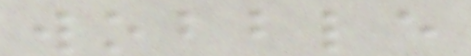wobble
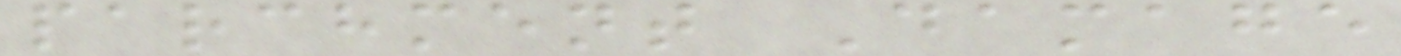parchment Damage
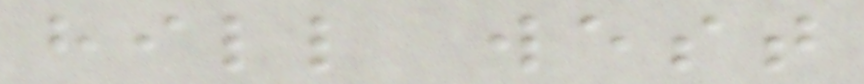hill west
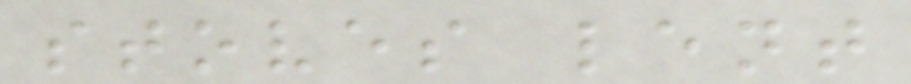stoves lent
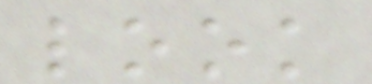look
